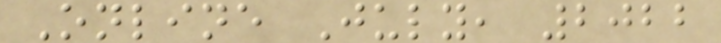Online July, 2022
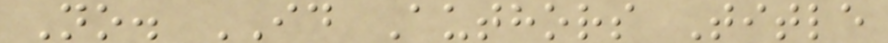No. ID Authors Title
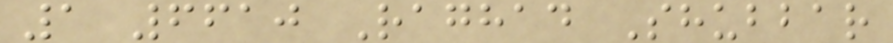1 6610 Raghad Shubbar
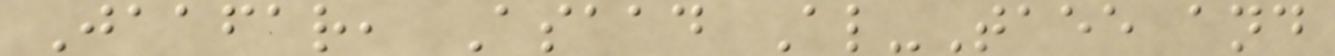Jaafar, Asaad Al-Taee and
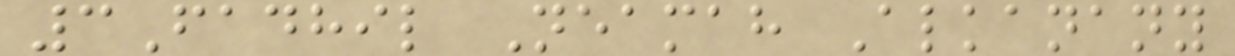3Fadhil Neamah Alkanany
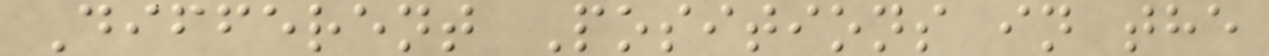Different Positions in the
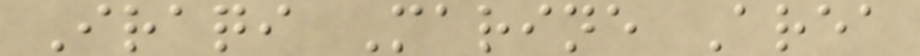Iraqi Marine Area
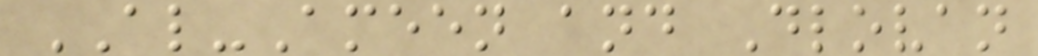AL-Ameen and Dlovan
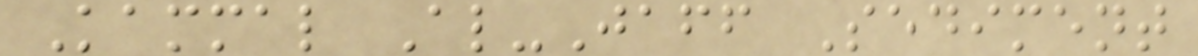Kammal Al-Jaff Sediment
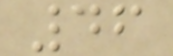46
